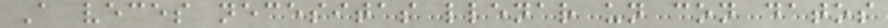A veces necesitas llenar un con datos
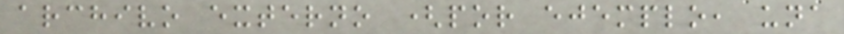archivo externo (por ejemplo, una
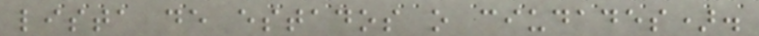lista de estados o ciudades).
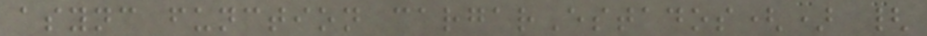async function cargarEstados() {
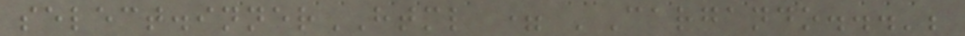select.innerHTML = 'Cargando...';
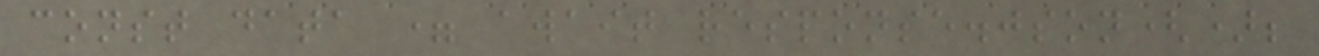const data = await response.json();
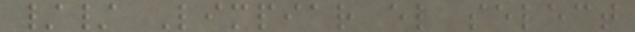// Limpiar el select
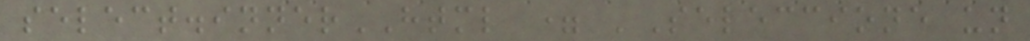select.innerHTML = 'Seleccione un
